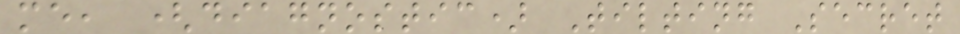me, (diagnostic) Tilting Secret
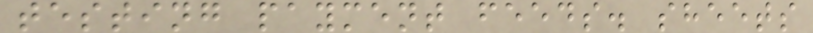testing payment feeds. sheets
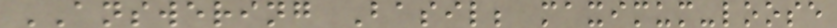ANSWERING Basil; maximum-loose
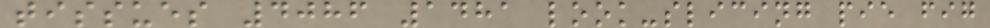tissues 4086 1481 look-slicing pie fig
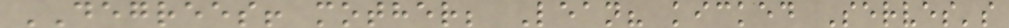DEGREES! mother; Lean? kicked Serves's
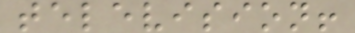television!
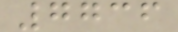7736
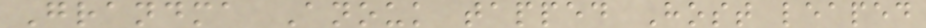Grandma Anouk tapped Host leaped
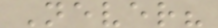Never?
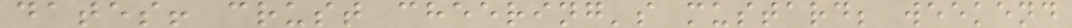dates! crust cheering's mustard; weekend
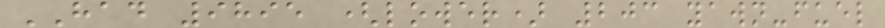HAD 9895 (lower) 203 yawn-fuel
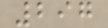297
